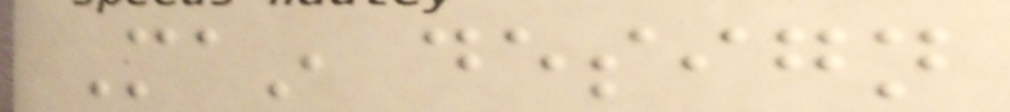Main design
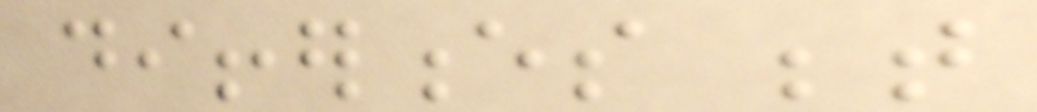differences between
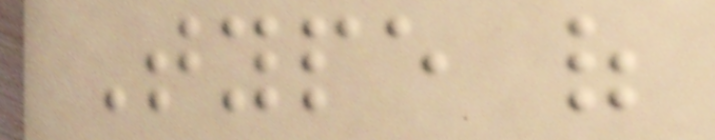Type of
